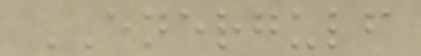ENERGULF
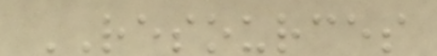RESOURCES
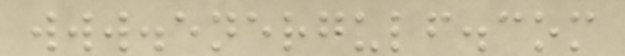www.energulf.com
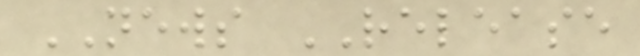NEWS RELEASE
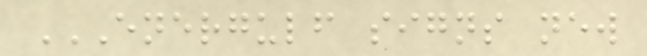ENERGULF SIGNS NEW
